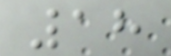18
